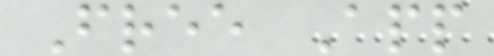Free App
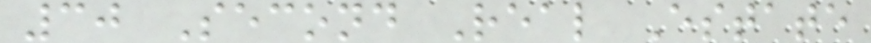30 Second Real Estate
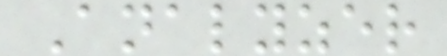Analyzer
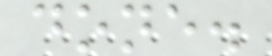done.
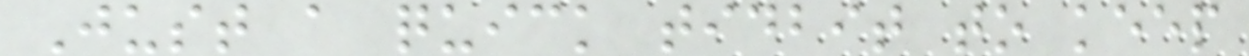Just a quick tidbit to keep
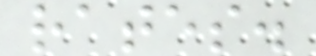rates.
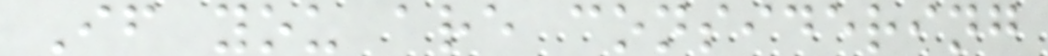If you are considering
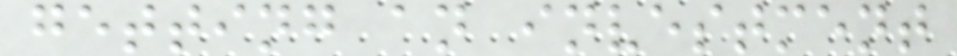getting an investment
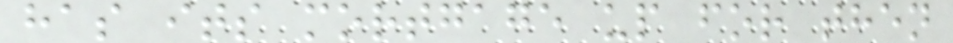has its mortgage up for then
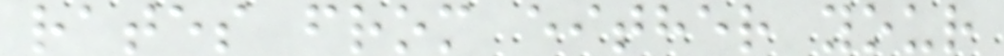rates from either your
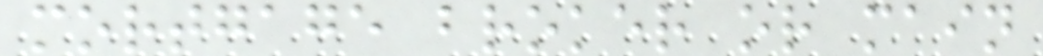mortgage broker or main
